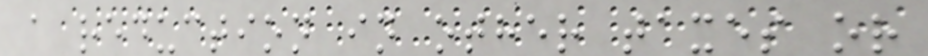a reduction in other taxes or
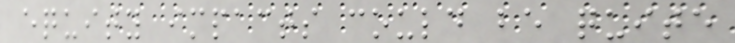equity impacts could be quite
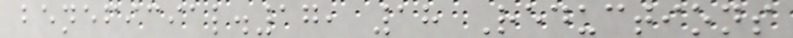beneficial.17, 18 Reductions
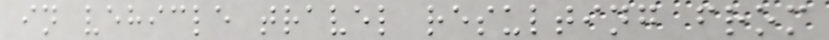in vehicle travel resulting from
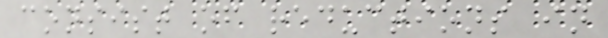consist of reductions in
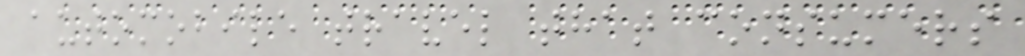automobile travel that consumers
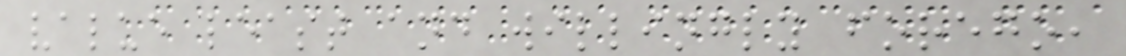value least and willingly forego,
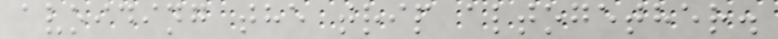avoiding the trip altogether.
